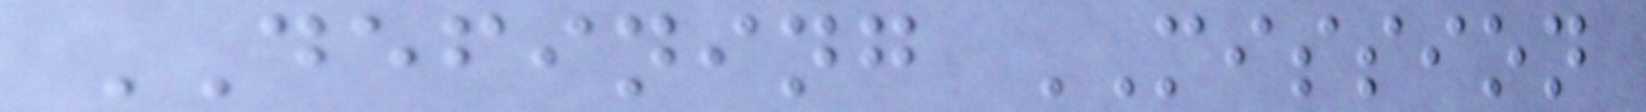DEFINING MISSION
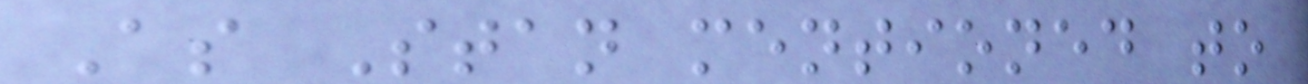As Stan mentioned to
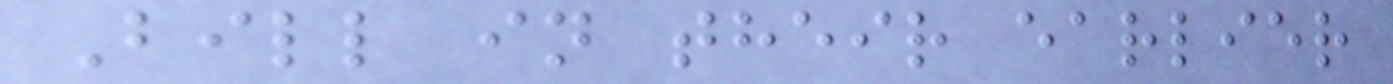Bill in their earlier
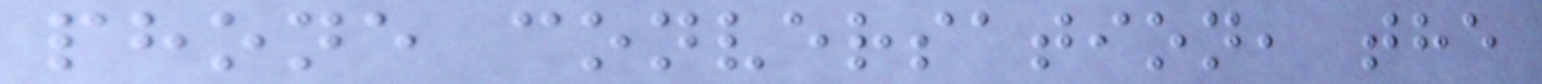phone conversation, the
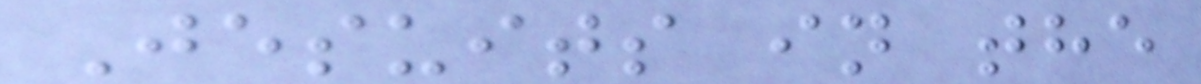Jesuits in the
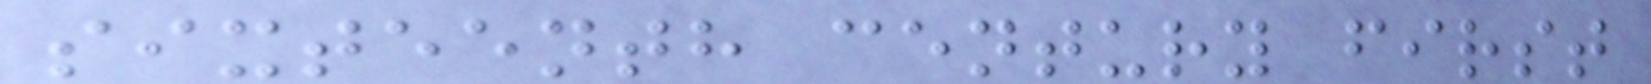sixteenth century first
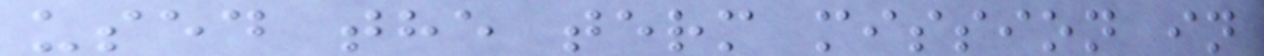used the term mission in
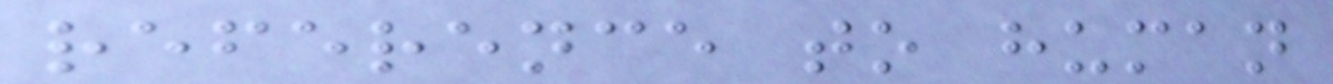reference to human
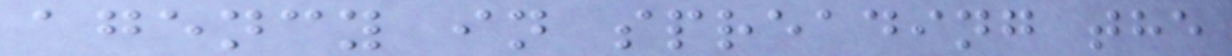agency in spreading the
